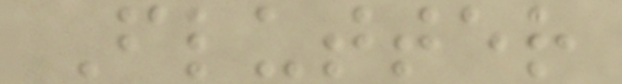Flutter
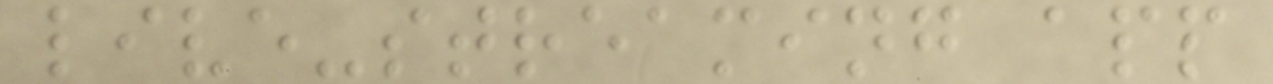live-streaming app
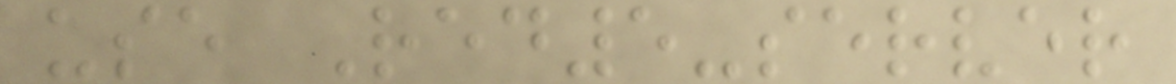use Red5-server
